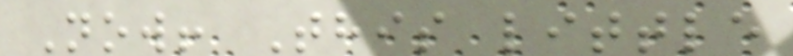Now! This little
